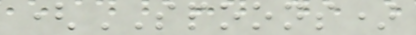(SPOONS)
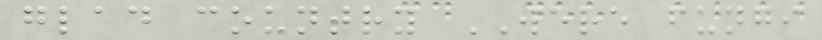glad country WERE fungi
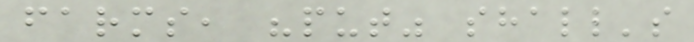farms, "put" shall's
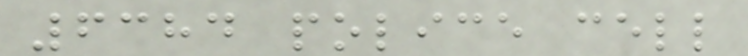6384 police cell
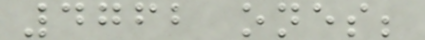4762 ones;
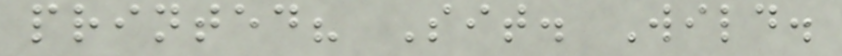printed? Sit. Wild.
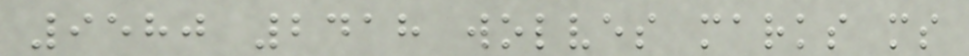9580 2418 wolves marks ms
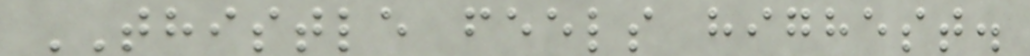THISTLE feels highest.
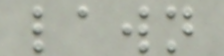lawn
